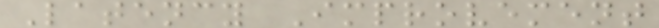Latency Improvement
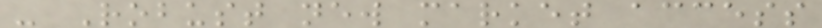- Robust new market access
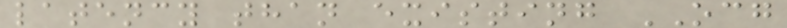latency than existing OCG
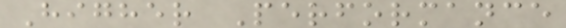Higher Performance
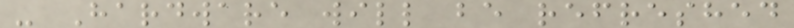- Hardware will be refreshed
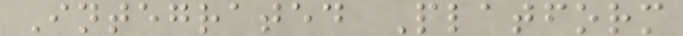Integrated Platform
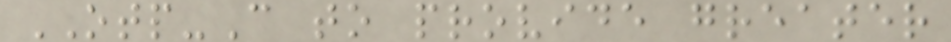OTP-C to provide greater
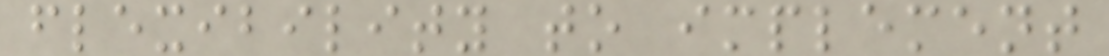flexibility to implement
